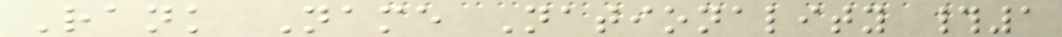Rank Name Nationality #1
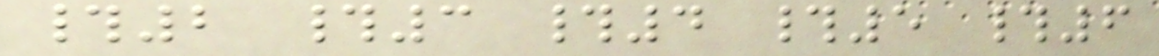#2 #3 #4 #5 #6
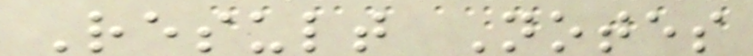Result Notes
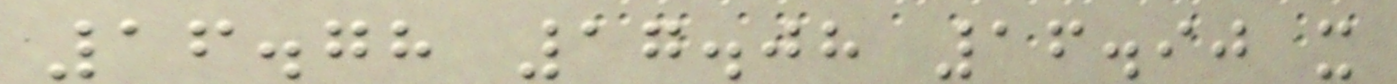16.78 17.08 16.90 x
